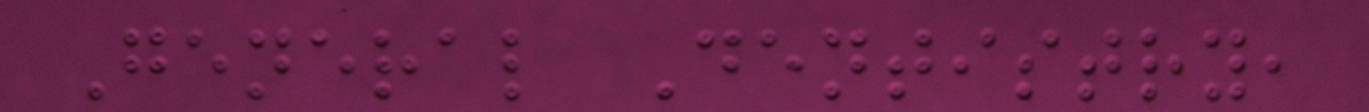General Dentistry,
